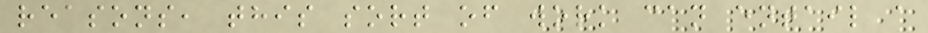reasons, this sort of work can entail a
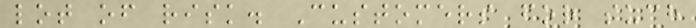lot of risk. Customers for such
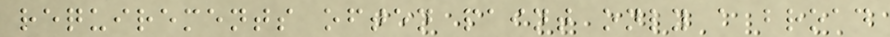requirements often paint only a broad
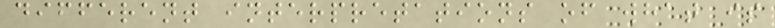different interpretations of what is
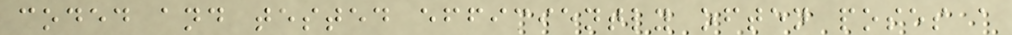coded and tested efficiently often poses a
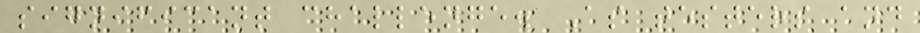significant challenge. As testers and
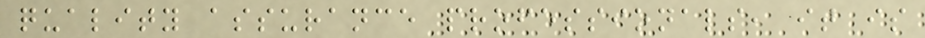quality assurance professionals, it is
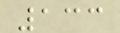133
